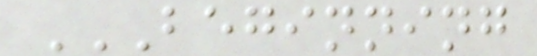BEGINNING
